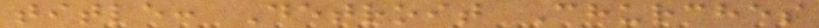title: Detroit Churches
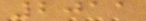2011
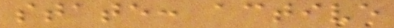state: active
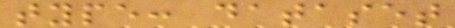type: dataset
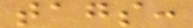tags:
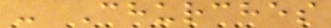- Churches
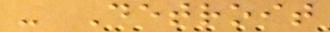- Detroit
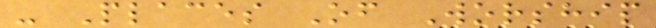- Places Of Worship
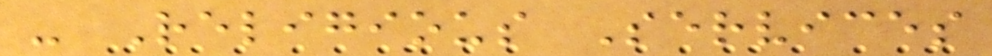- Religious Services
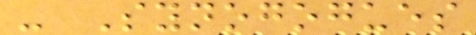- Synogogues
